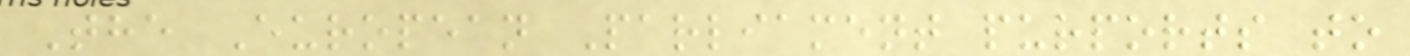The European Parliament purports to
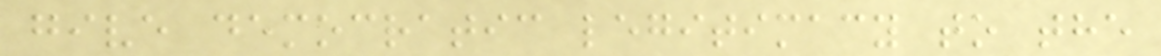give democratic legitimacy to the
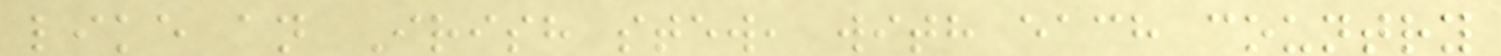like an Irish stew, with each country
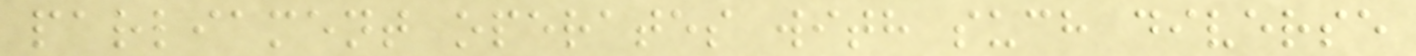parliament operates with such diverse
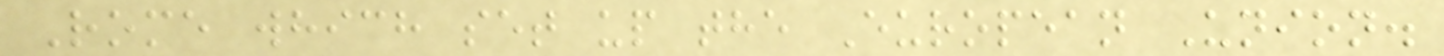Rome which set up the European Union.
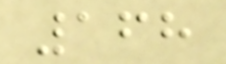168
